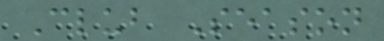Club Season
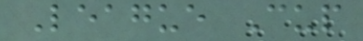League Cup
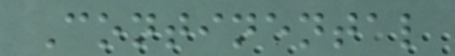Continental
